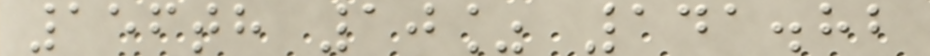156th 10% 141.82
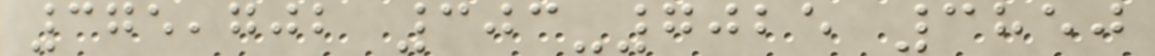375,702 303-7025 3850
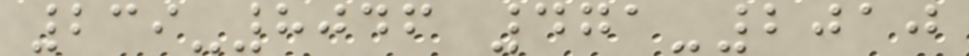239-8046 471-2010
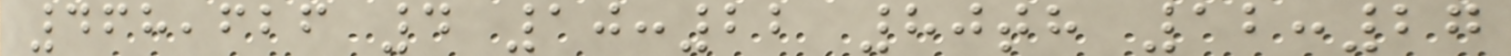468,626 4 10:22 80th 12:27
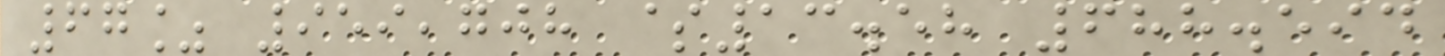67% 959,708 $13.58 688.594
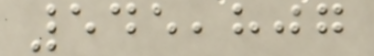545,807
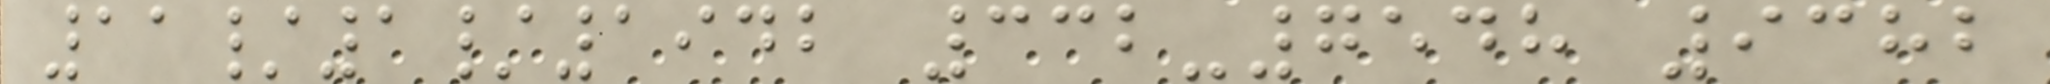11/1/1942 332-7548 9382
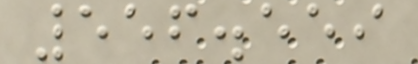556.559
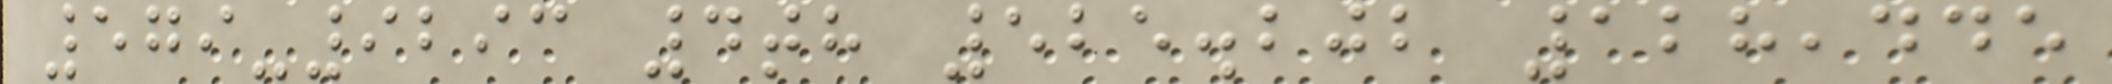579-9293 4th 525.202 128,445
